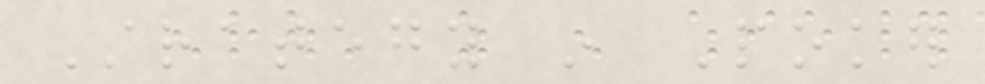Strategy in Poker
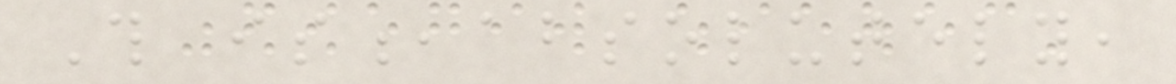This is,absolutely,
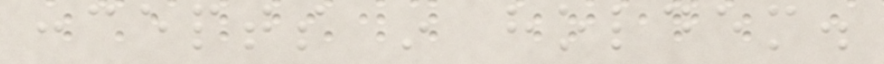concepts in holdem.
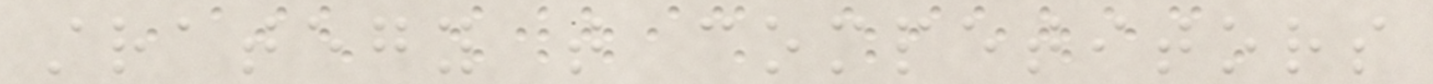strategy that competitors
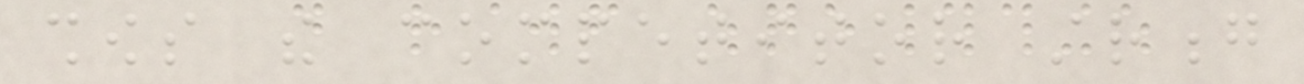shows the competitor strong
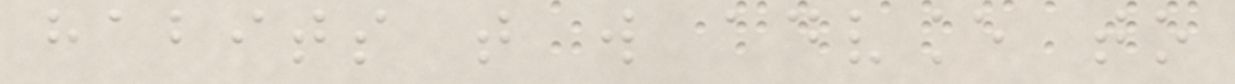habits that will advance to
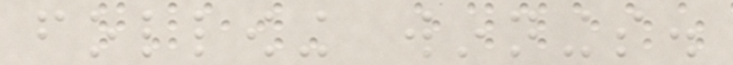following winnings.
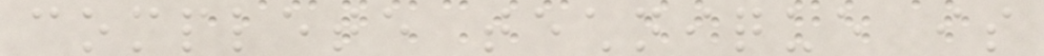complete technique is
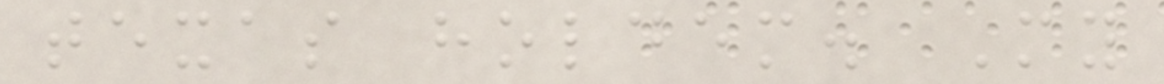texas holdem. My
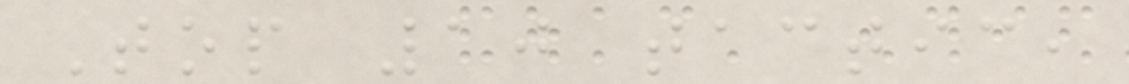Top 10 tactic,
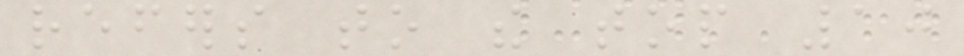refers to the top 10
